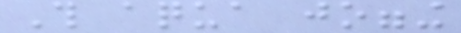This aqua jogging
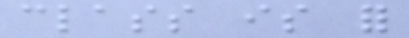class is for
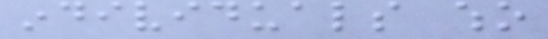individuals who
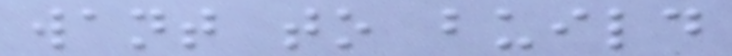want to build
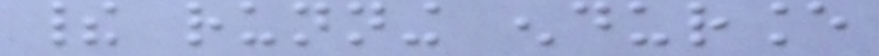their running endurance
